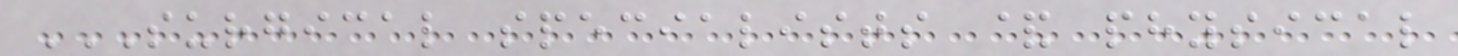SURGICAL SPECIALISTS & PHYSICAL
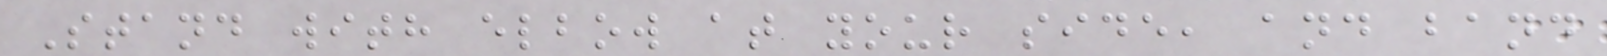Stand with elbow at your side, and band
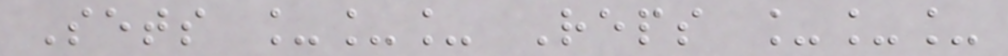Sets ___ Reps ___
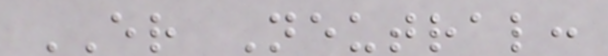ER Neutral:
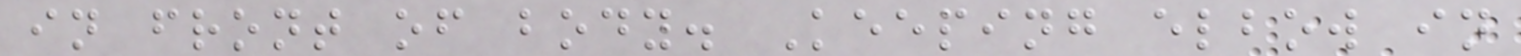in front of body. Keeping elbow in
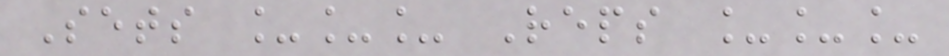Sets ___ Reps ___
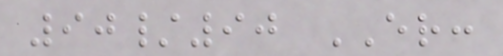90/90 ER:
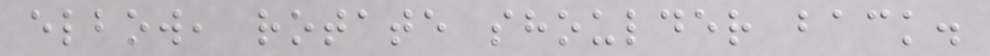elbow, rotate shoulder back.
